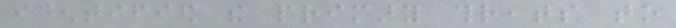identified the primary threats to
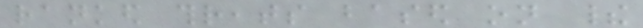ranked threats based on their
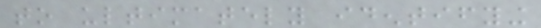to ultimately identifying
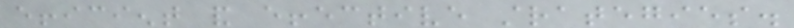efficient and effective strategies.
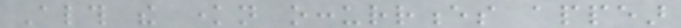Although the known occurrences appear
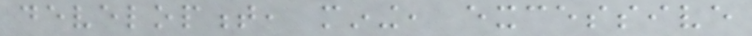development, mining, excessive
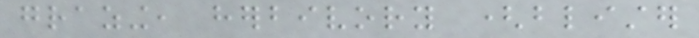grazing, herbivory (blister
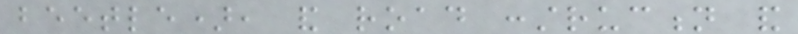beetle), and road construction and
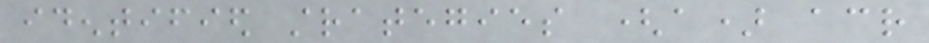identified strategies (a) across
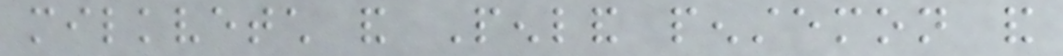milkvetch and Penland penstemon and
